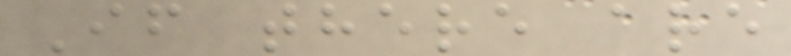If there are
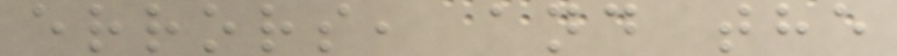errors, and the
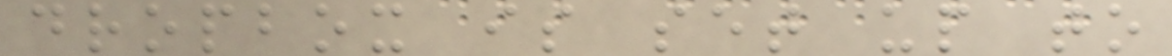dropbox is set up to
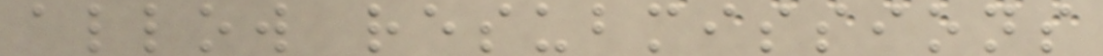allow resubmissions
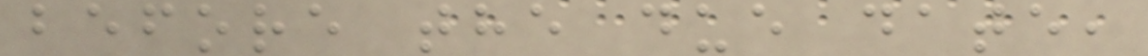before the due date,
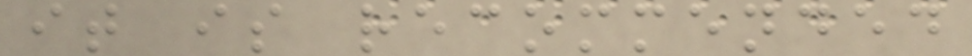it is recommended
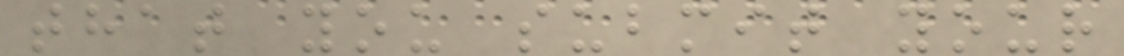that you submit your
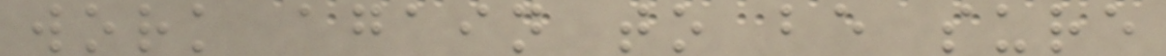work again to be sure
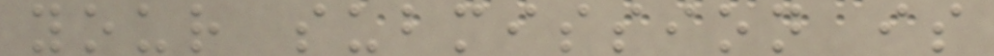your submission is
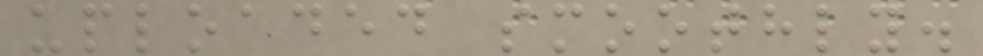uploaded smoothly.
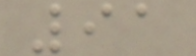91
